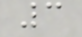3
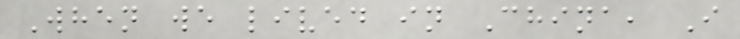When we lived in China, I
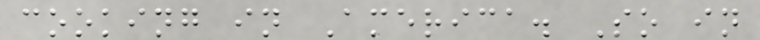cooking in America. So in
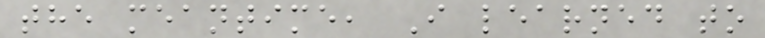the meantime, I learned to
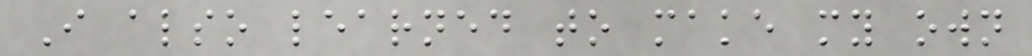I also learned to make my own
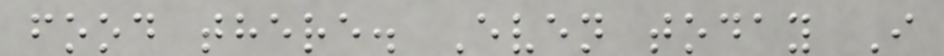food there. Even today I
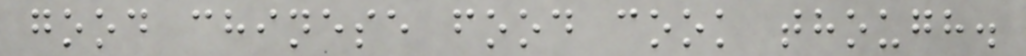good chinese food cook though.
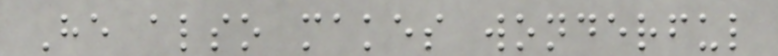He also makes wonderful
